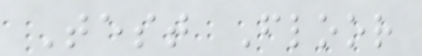Test Floor
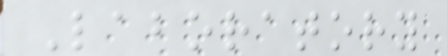Laboratory
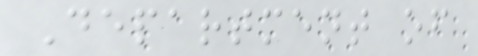Department of
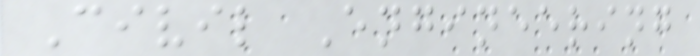Civil Engineering
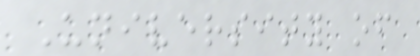University of
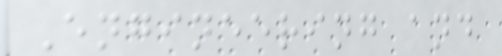Engineering and
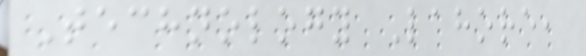Technology Lahore,
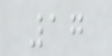17
